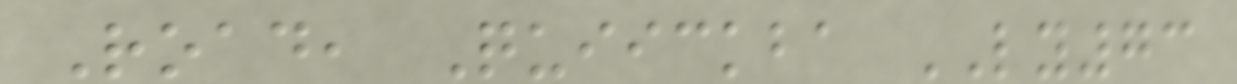Road, Quiickba LY73
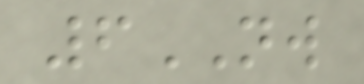6NW
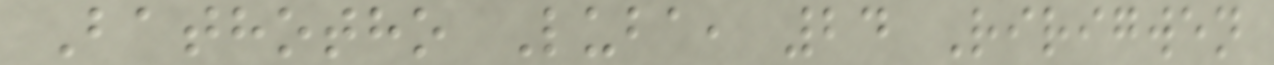Bathotho Luba, 24 Ririgwen
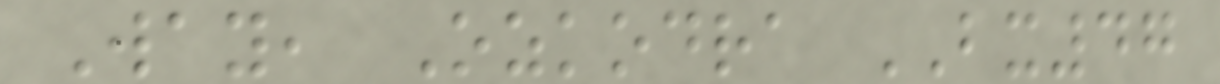Way, Ozkodra BX47
